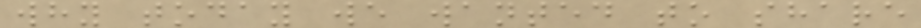why today we wanted to share
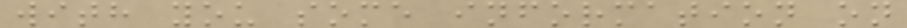with you some information on
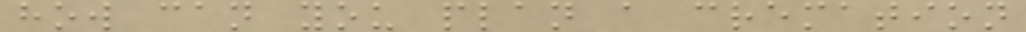how can you plan a cremation
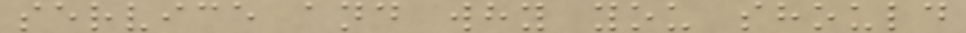service and why you should
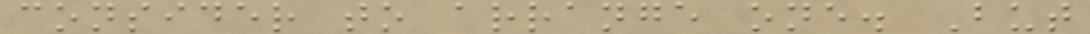consider to arrange one. But
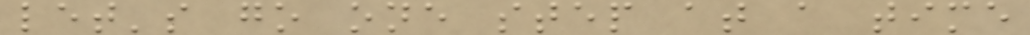let's go one step at a time
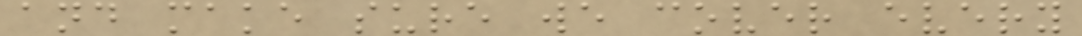and make sure we cover every
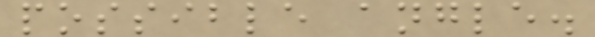possible angle.
